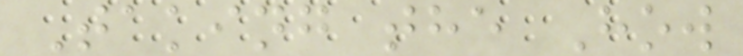Taking the How
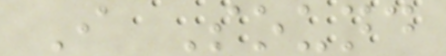I Sound
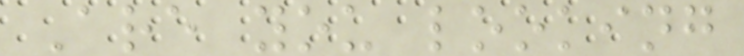Are you looking
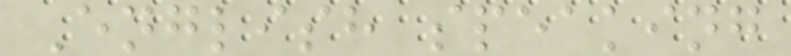English speaking
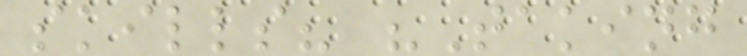skills? "Taking
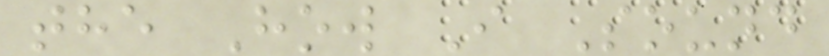the How I Sound
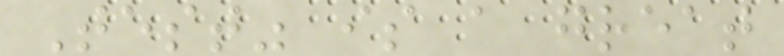Test" is a great
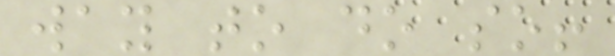way to do so!
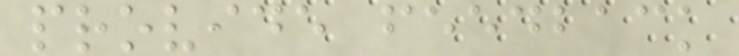provide feedback
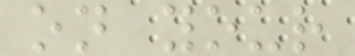on your
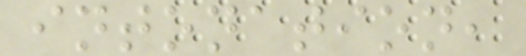intonation,
